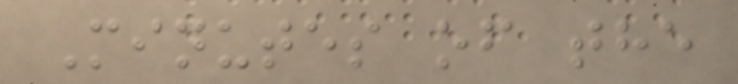Minutes of the
